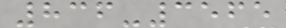836-3565
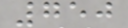750
